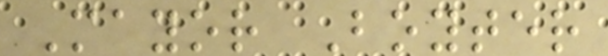Mayor Boyter
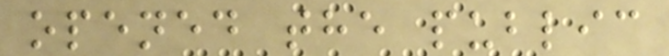opened the public
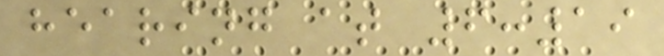hearing at 6:19
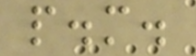p.m.
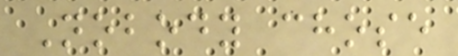Nobody chose
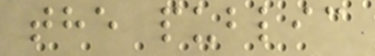the public
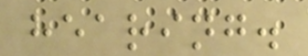hearing.
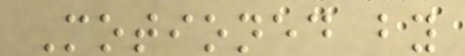Motioned by
